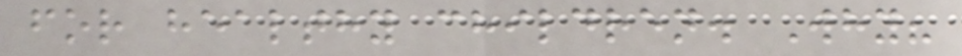for healthy children. Why?
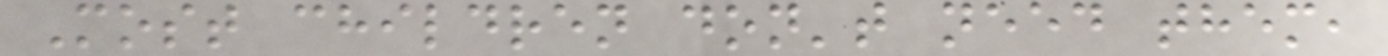Most children don't need them,
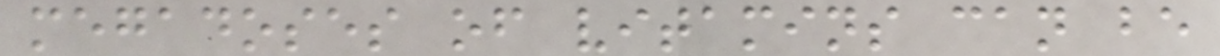megadoses of vitamins can be
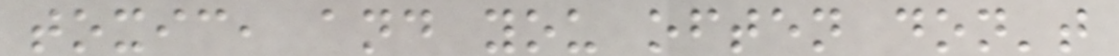toxic, and you often don't
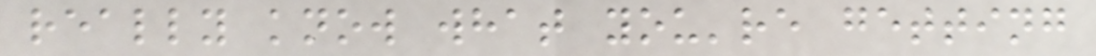really know what you're getting
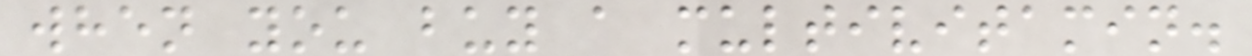when you buy a multivitamin.
